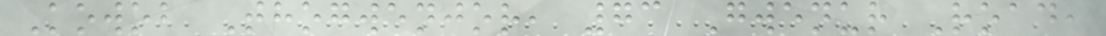Kowob Thogwenjor, 73 Gwenur Road,
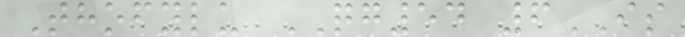Thofylu QG54 6IS
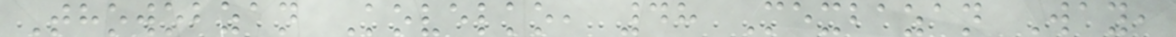Thowobzan Kovelko, 48 Mexbazan Way,
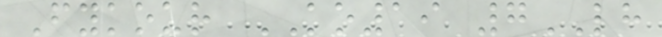Fykour KO19 7LH
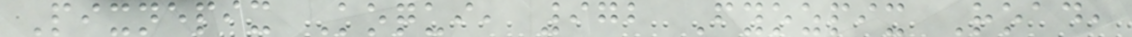Pixnepix Koqui, 972 Fyozpix Road,
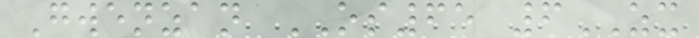Gwenzan OS65 6ZX
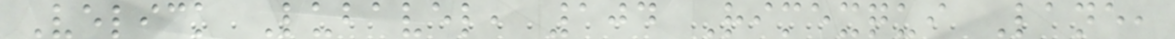Velick Lubavel, 104 Rimexqui Lane,
